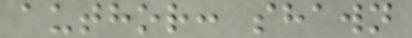author: shawn
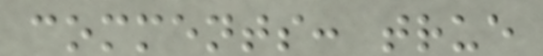comments: true
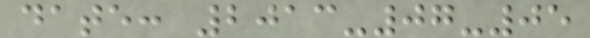date: 2013-07-05
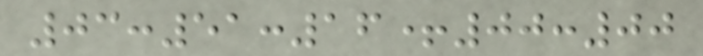03:51:16+00:00
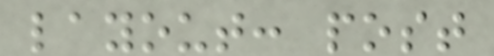layout: post
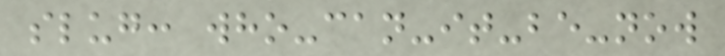slug: who-can-it-be-now
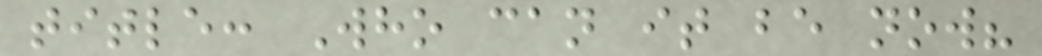title: Who can it be now?
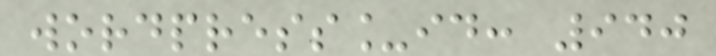wordpress_id: 940
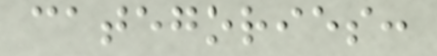categories:
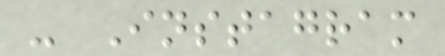- Instagram
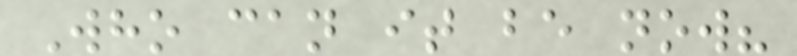Who can it be now?
